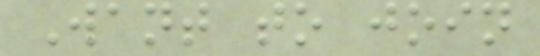Want to join
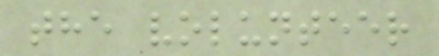the volunteer
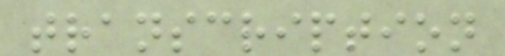transcription
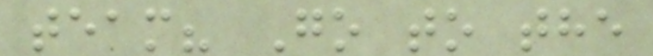team? Go to the
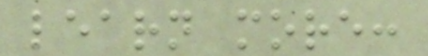learn more:
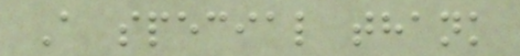A special thank
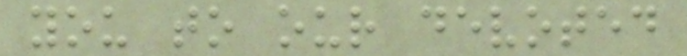you to our devoted
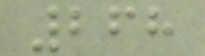268
